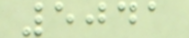5041
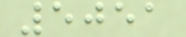5051
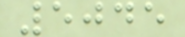5045
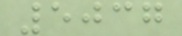5037
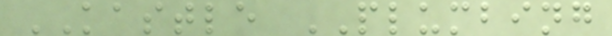KASTLE PLUMBING
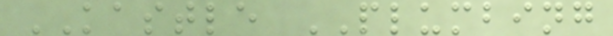KASTLE PLUMBING
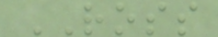ROSS
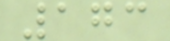173
